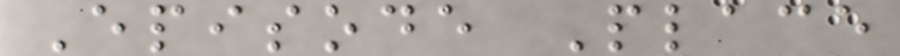Episode Place
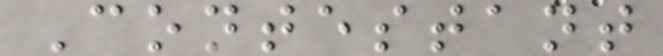Contestant
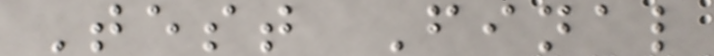Test Final
